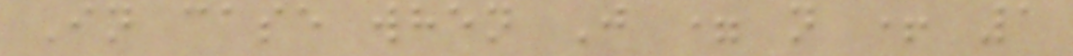In case when J = n + 1
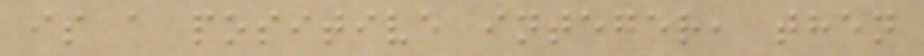is a positive integer, then
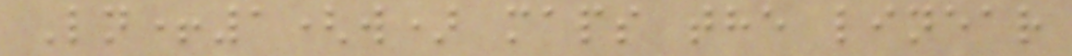Ln+1(w) maps the linear
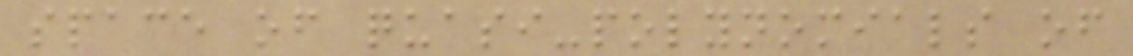space of quasi-polynomials of
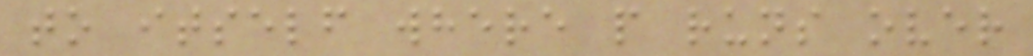to itself where p runs over
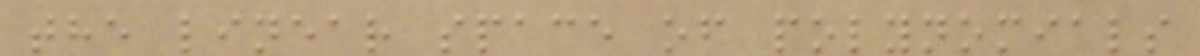the linear space of polynomials
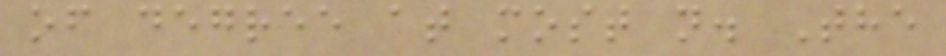of degree at most n. The
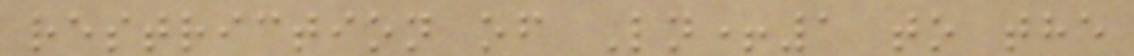restriction of Ln+1 to the
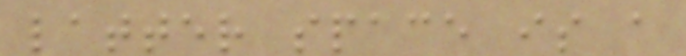latter space is a
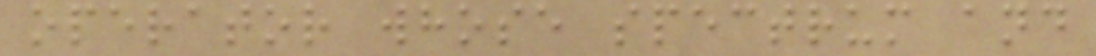operator whose spectrum and
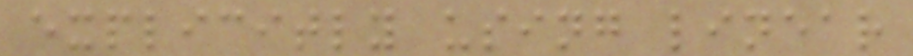explicitly using linear
